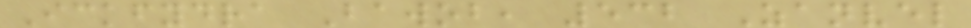Ickfydra Bawob, 532 Zanvel
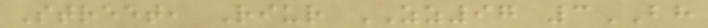Street, Riur ZZ97 3BH
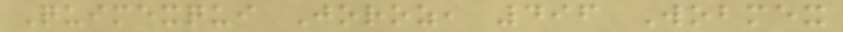Quimexqui Joroz, 496 Wobmex
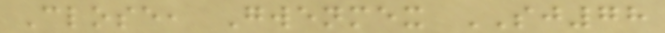Close, Gwenmex SJ78
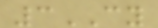3CY
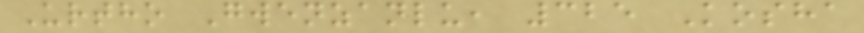Urtho Gwenzanlu, 325 Kosha
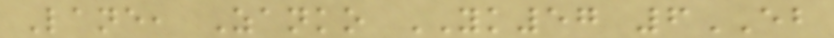Lane, Zanko YK57 6EB
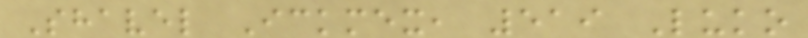Shavel Ickmex, 519 Luko
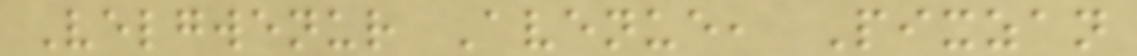Velgwenur Avenue, Pixzan
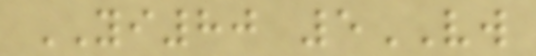YI80 5VW
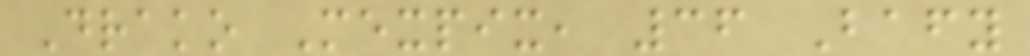Drako Mexpix, 36 Bafy
